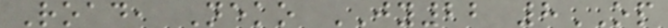Road, Neko JY22 8OP
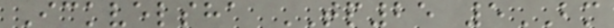Ickvelsha TP25 5BM
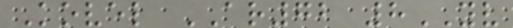Kovel AR72 8YV
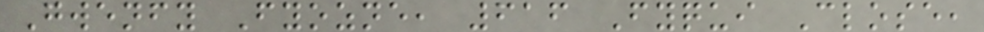Gwenfy Fyozne, 616 Fyqui Close,
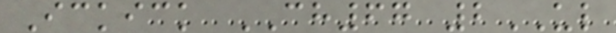Ickick CH67 2UL
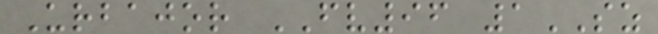Urbajor FV96 1SZ
